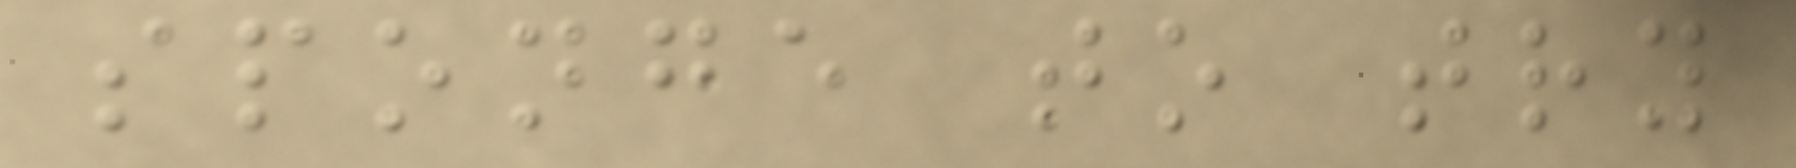sponge to try
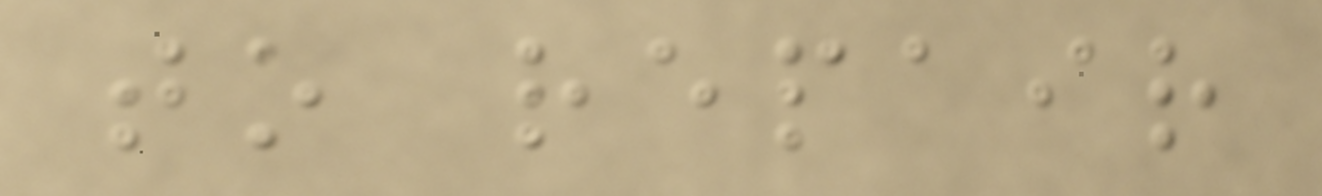to repair
